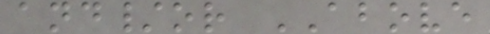and/or ABOVE
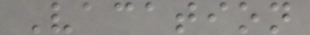Vacation
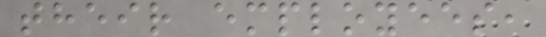their employees,
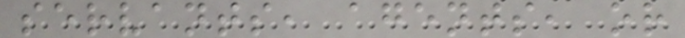servants, agents, or
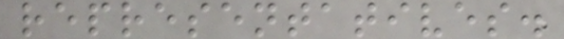representatives.
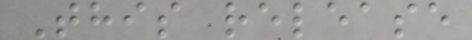This release
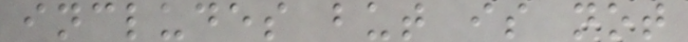includes but is not
